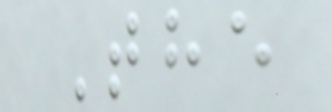The
